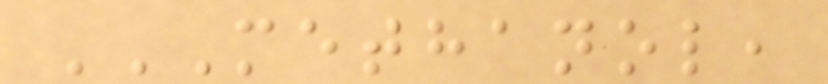METHANOL,
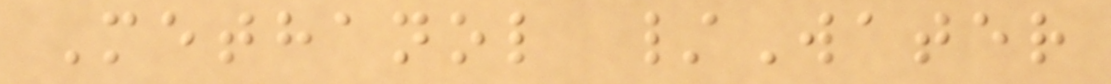Methanol /Water
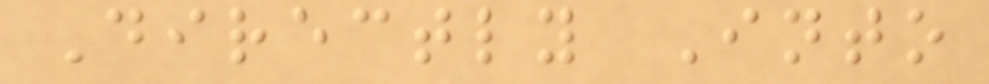Directly Into
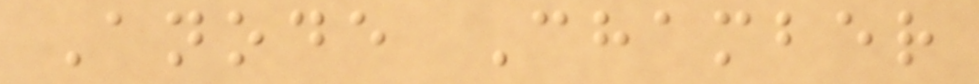Anode Chamber
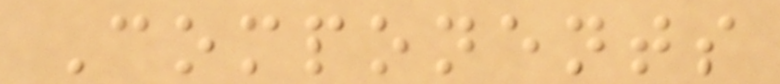Components
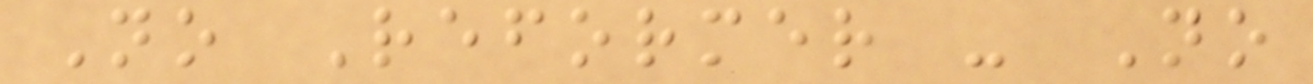No Reformer - No
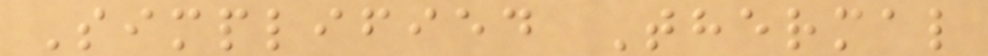Simplified Thermal
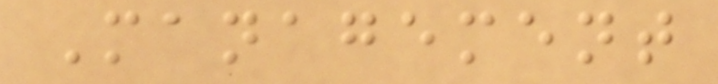Management
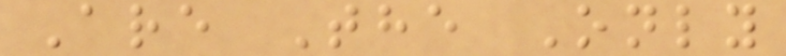Are The Only
